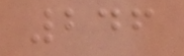246
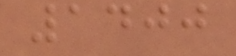1400
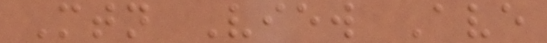Mtn View Ave
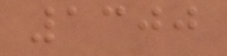1300
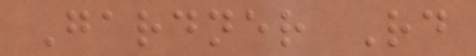Gardner Rd
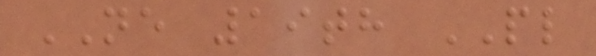NE 19th PL
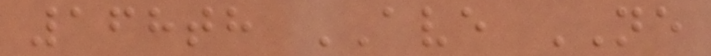168th AVE NE
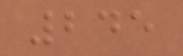245
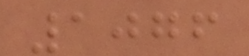1076
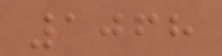1068
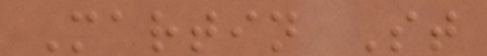Martin St
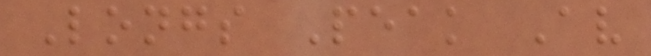Longs Peak Av
